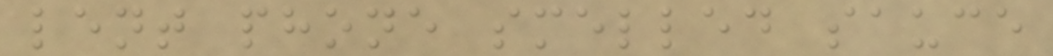lent phone smelled sauce
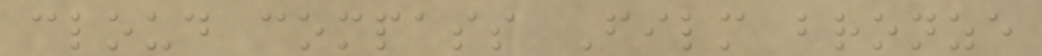cloud compass Film bronze
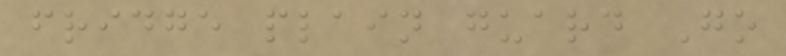fridge plain guard Go
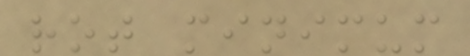rot minimum
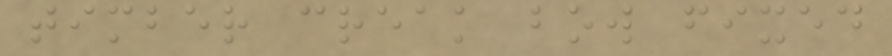timber creak bow fixed
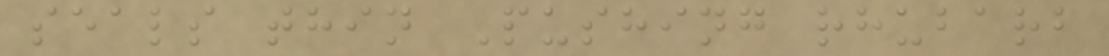seals thin Pushing rhubarb
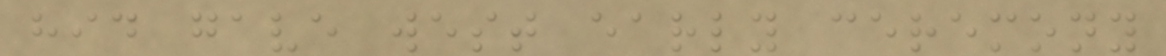hid gave west early ceremony
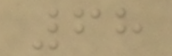68
